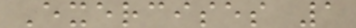Exercises 1
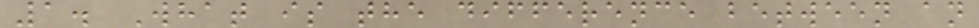1. What is the difference between an
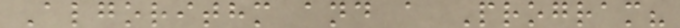Algorithm and a Program?
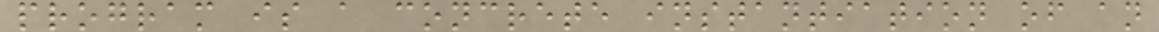program is a concrete instantiation of an
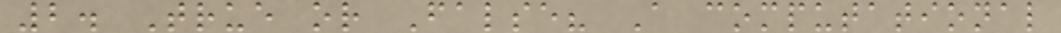2. True or False? A computational
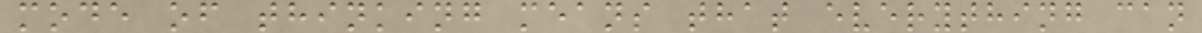mode of thinking means that everything can
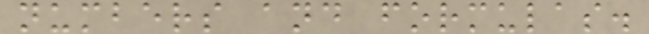numbers and formulas.
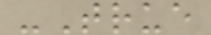-True
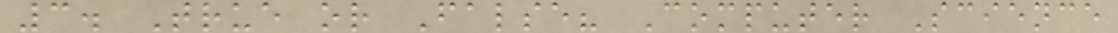3. True or False? Computer Science
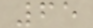65
